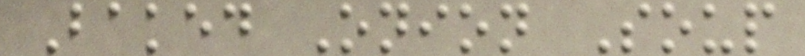Baked Onion Soup
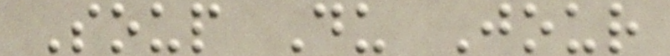Soup Du Jour
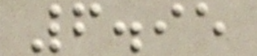6.95
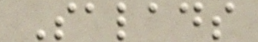Salads
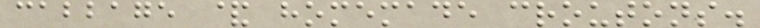cabbage & homemade croutons.
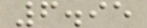6.95
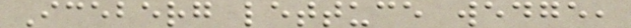Iceberg lettuce wedge,
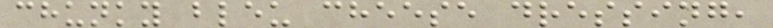chunky bleu cheese dressing,
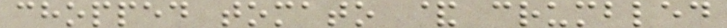chopped tomato & crumbled
